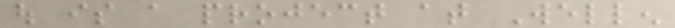out is a project at Wellen
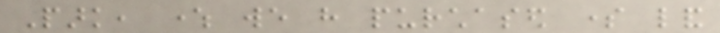Park, where we have purchased some land
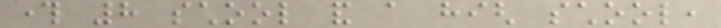through 8 school and a high school,
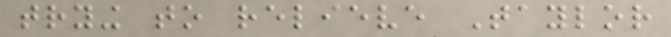trying to relieve Taylor
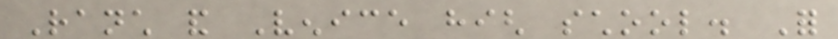Ranch and Venice high school. For
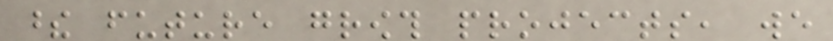these future growth projects, we
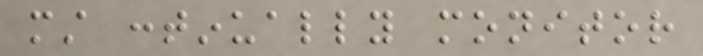must continually monitor
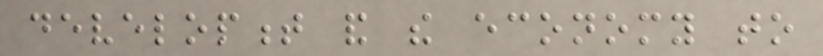development and the economy to
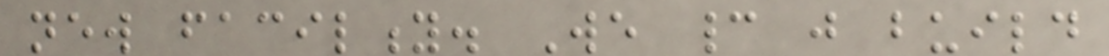new facility. We cannot just build
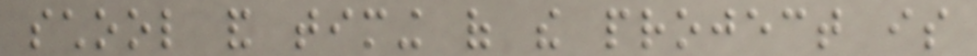school and timing of the project is
